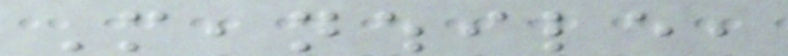Meanwhile,
